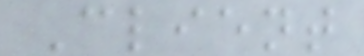Client
